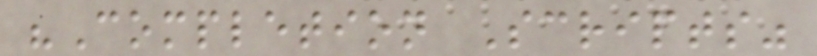"Completion Scripts"
